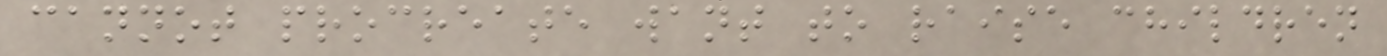cannot procreate want to raise children
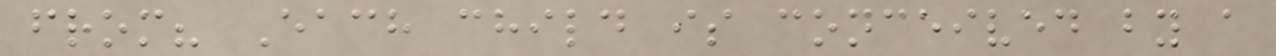from? Each child is conceived by a
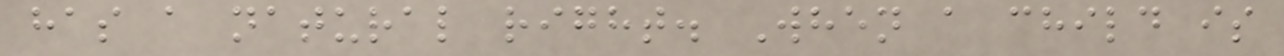has a natural right. When a child is
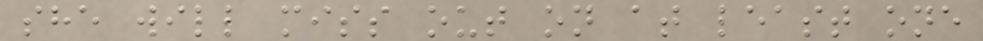she will miss out on at least one
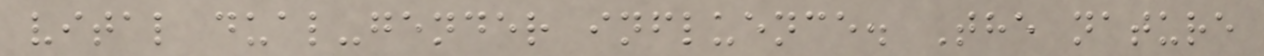vital dual-gender influence. The nature
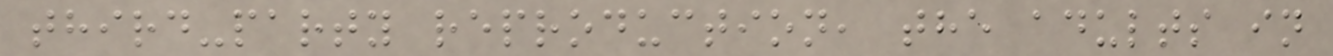third-party reproduction, the adults in
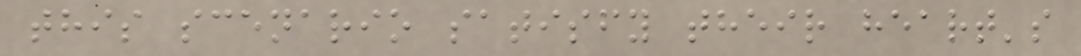this scenario satisfy their heart's
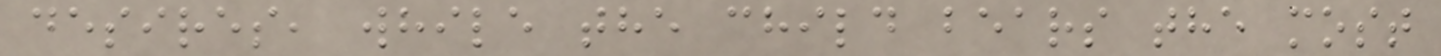desires, while the child bears the most
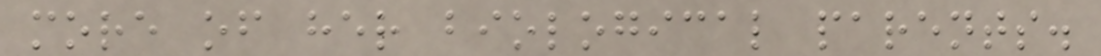more of her biological parents.
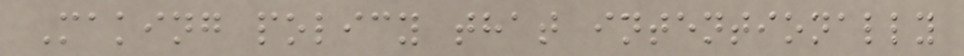Making policy that intentionally
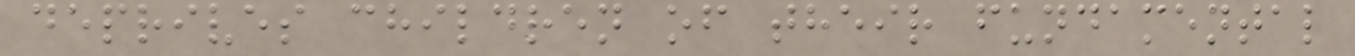deprives children of their fundamental
